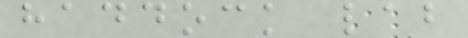haddock lab
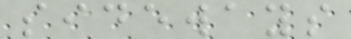sideways
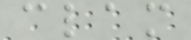clam
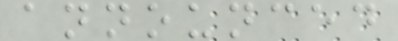announced
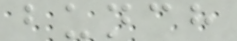bunch
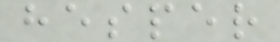hesper
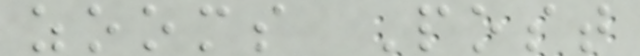zooms Post
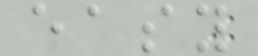easy
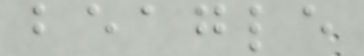beagle
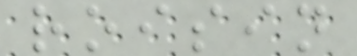roisin
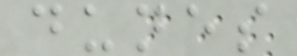dunes
